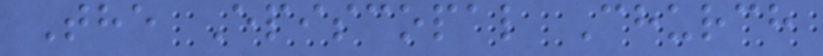The Episcopal Church
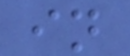in
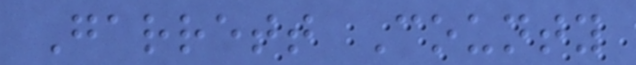Garrett County
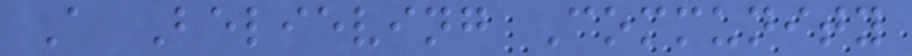A Believing Community
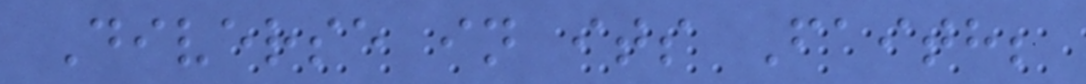Diverse in its Faith;
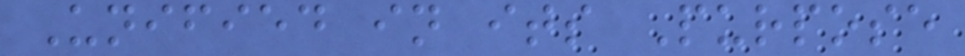Unified in its Purpose
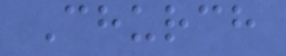Church
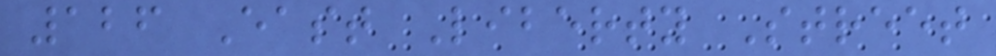126 East Liberty Street
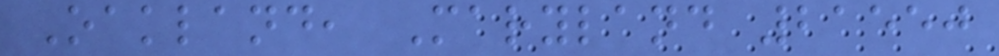Oakland, Maryland 21550
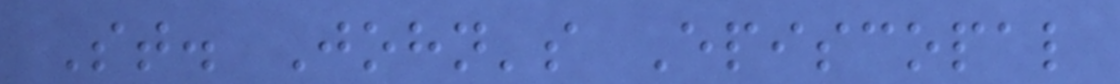St. John's Episcopal
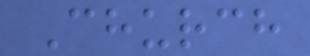Church
